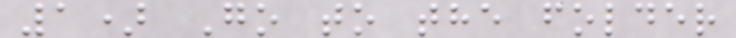1) Go to the folder
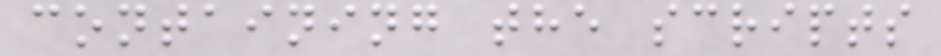containing the scripts
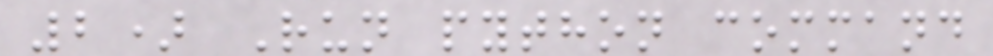2) Run python command
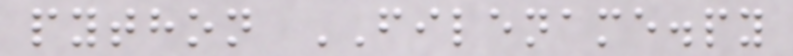python FILENAME.py
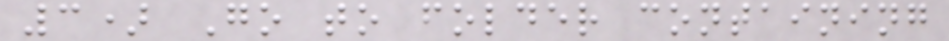3) Go to folder containing
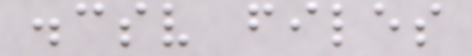.csv files
